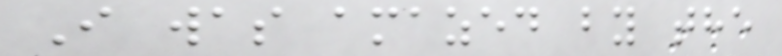I was amazed by the
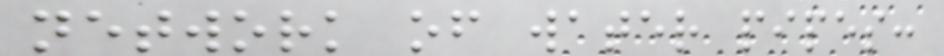network of water pipes:
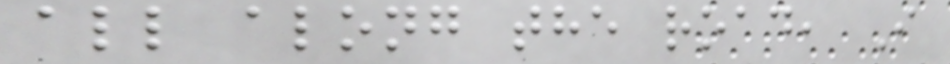all along the road, I
